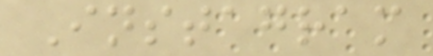Instagram
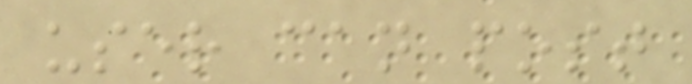user can post
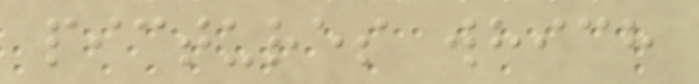pictures which
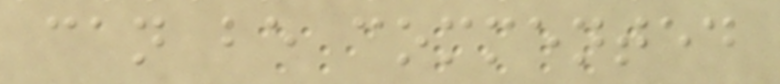can be commented
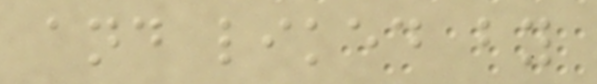and liked by
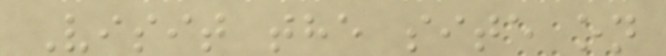Visit the site on
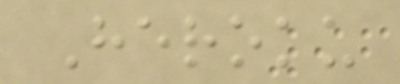Heroku
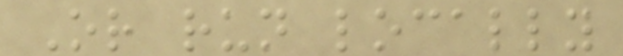Or run locally
